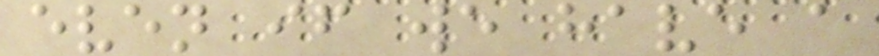even if we have a
